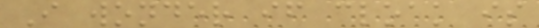I wonder if cloak is
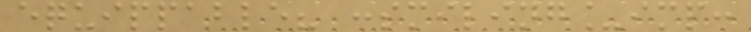equippable? :smiling_imp:
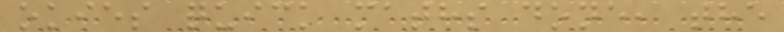okies quick maths done, the
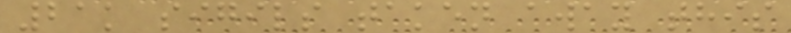21k sigils taken away this
